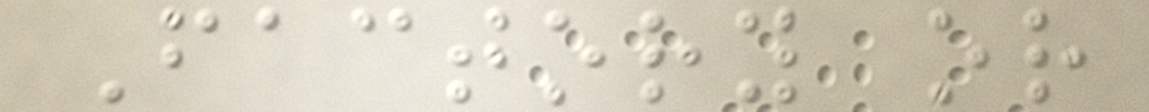Factory or
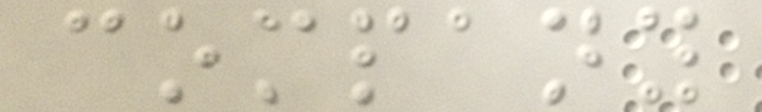company
